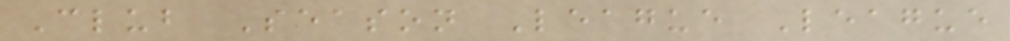Club Season League League
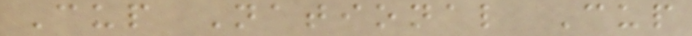Cup National Cup
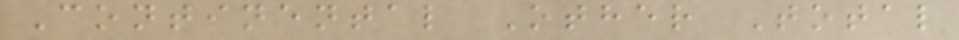Continental Other Total
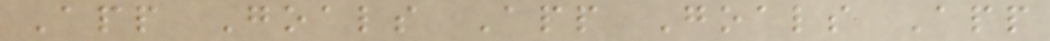App Goals App Goals App
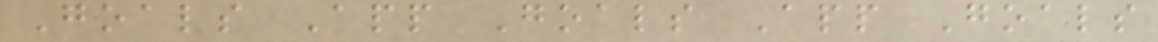Goals App Goals App Goals
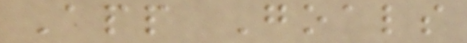App Goals
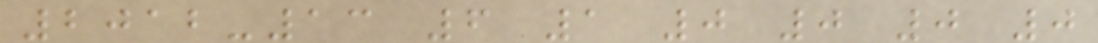2012-13 6 1 0 0 0 0
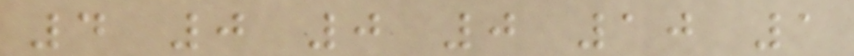4 0 0 0 10 1
